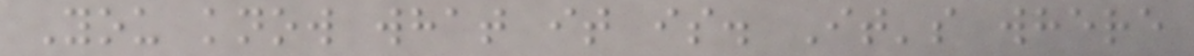You know what it is. It's where
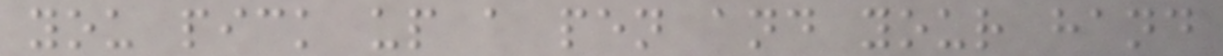you pick up a pen and your hand
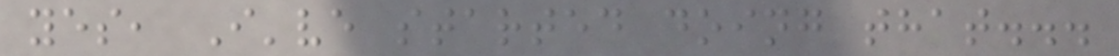yes, I've started doing that...
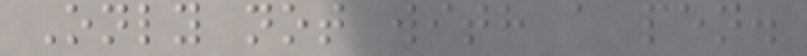Only not with a pen.
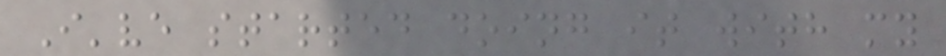I've started doing it with my
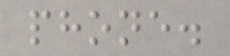phone.
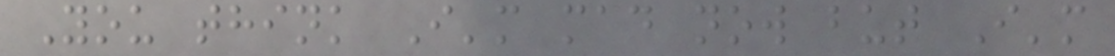You think I'm mad now but I'm
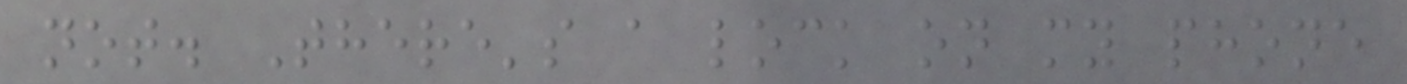not. There's a lock on my phone
